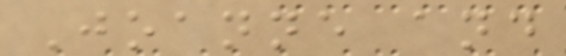Joanne and
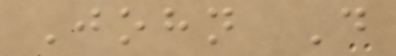John D
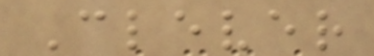Clever
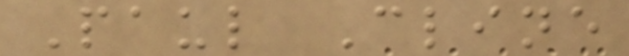Paul Cline
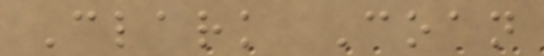Clark Coan
